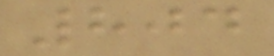804
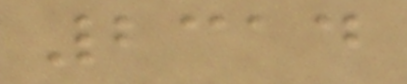2314
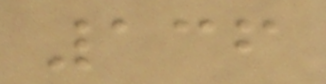136
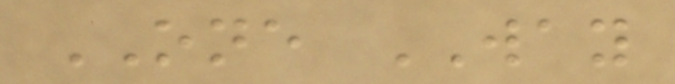ONE WAY
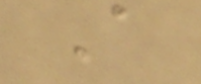A
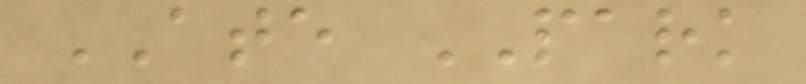ATE PARK
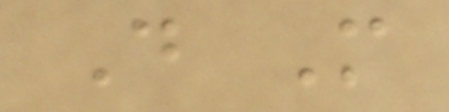D M
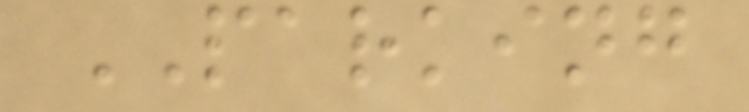PARKING
